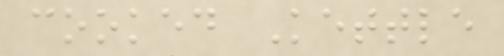cooked Kettle
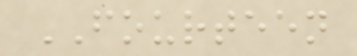FOURTEEN
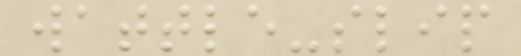wattle-slip
